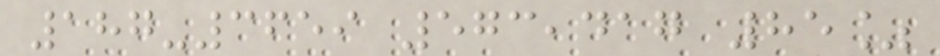187-3659 573,417 85%
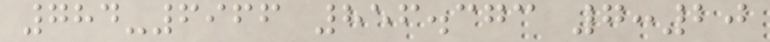784-6966 856.373 7:20
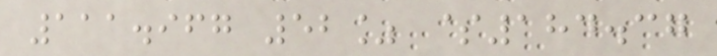111.967 52% $184.37
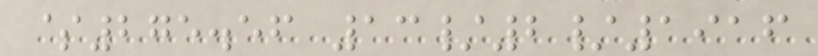$275.56 13/2/1916
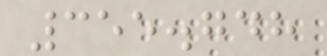355.748
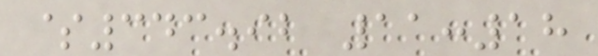$343.92 11:18
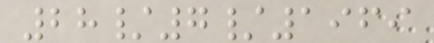28/7/1969
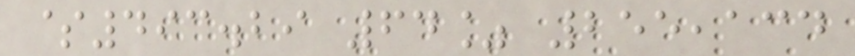$493.29 64% 255,134
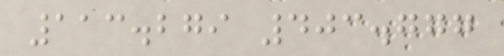113.279 403.777
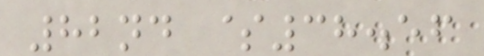82nd $38.56
